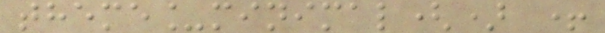theme_minimal() +
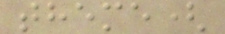theme(
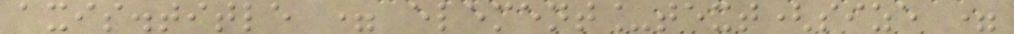axis.title = element_text(size =
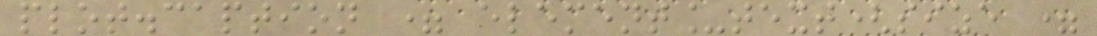plot.caption = element_text(size =
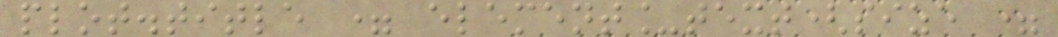plot.title = element_text(size =
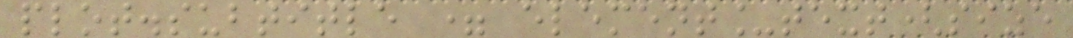plot.subtitle = element_text(size
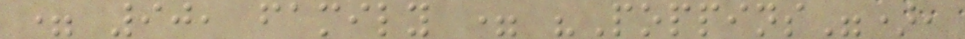= 90, family = "Poppins"),
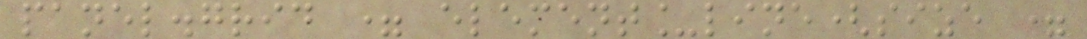panel.grid = element_line(size =
